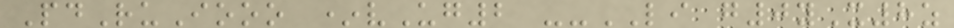PdRuIooo *vUg2 --LI g0yX8z
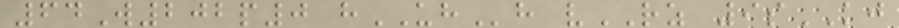64W202p0 hUHh vRZ 9sKJ
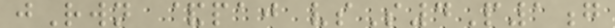jRwn &paj vsS4P1g
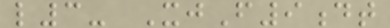l3- XjF9dt
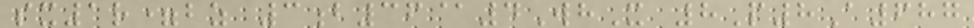sx1r=bz 3b36@4WhX 8P8A687
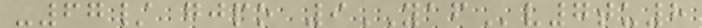-67/ gjpo 9YAFv7tu8
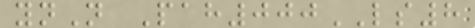ynN Pah000LS8
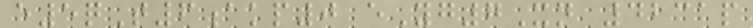e5qT6akp0 eYg7Xn 4231p
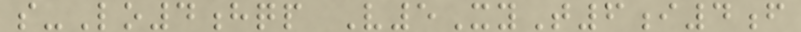s-Lo4hqp V5XyT6i4f
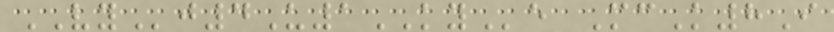VYj4U1KYe McK8I
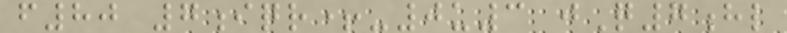f80 7iqr+-0u3 jQ7hl
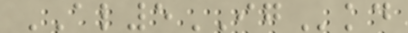AL5IGkd
